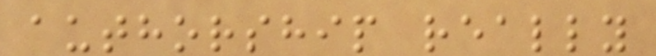authorship really
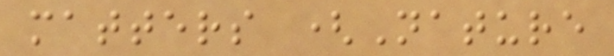matters (Nature
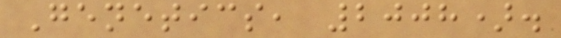Genetics, 2008).
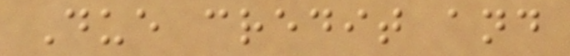Due credit and
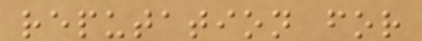reputation for
